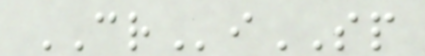CRiSP
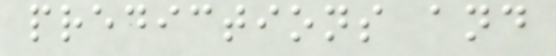predictions and
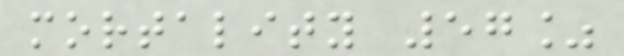mortality 57%
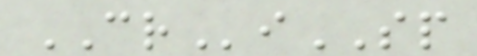CRiSP
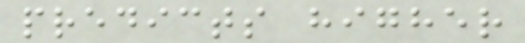predicts higher
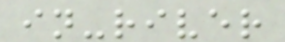in-river
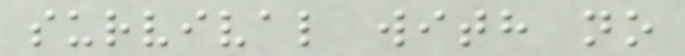survival with no
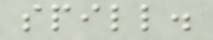spill.
